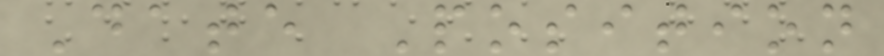Date Position
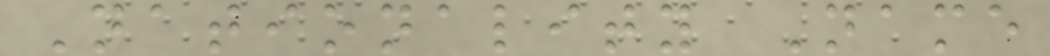Nationality Name
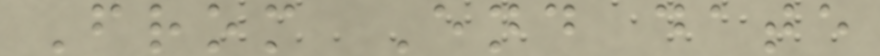From End date
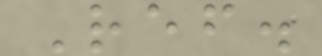Ref.
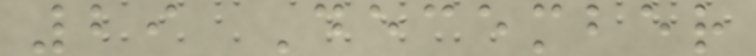29 December
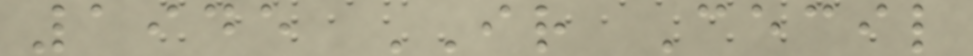1945 IR Cecil
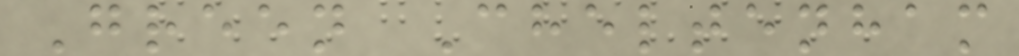Green Cheltenham
